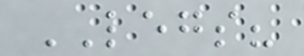LEGS?
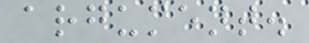argument.
